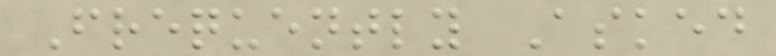Frequently Asked
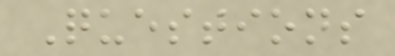Questions
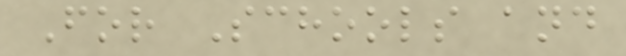For Schools and
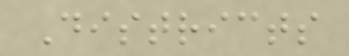Districts
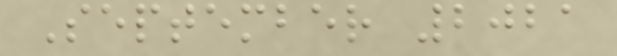September 2021
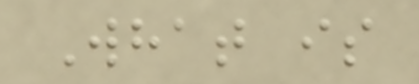What is
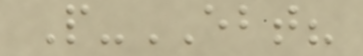P-EBT?
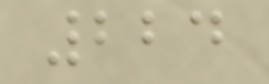224
